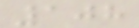108
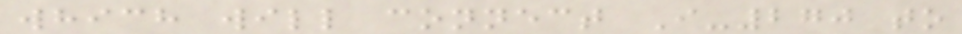which will connect I-270 to
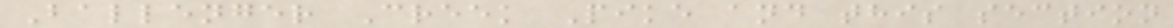Ballenger Creek Pike and this section
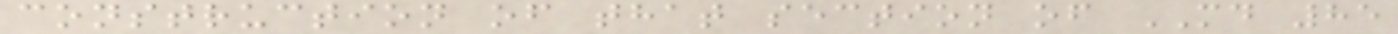construction of that section of MD 85
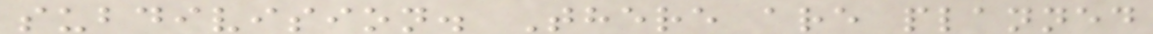subdivision. There are planned
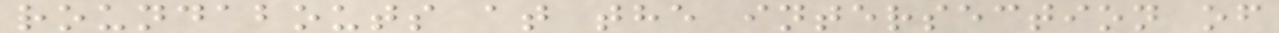roundabouts at the intersection of
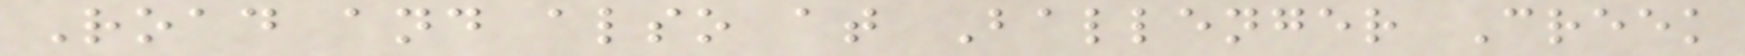Road and also at Ballenger Creek
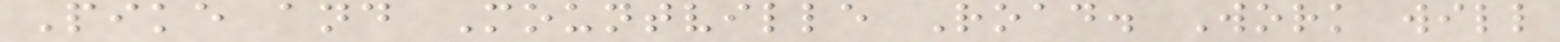Pike and Mountville Road. Work will
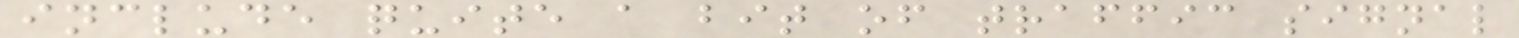include quite a bit of traffic signal
